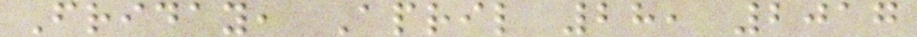Friday, April 28, 2017
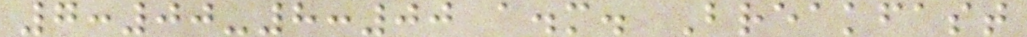7:00-8:00 a.m. Breakfast
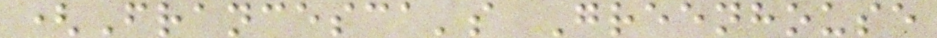(Francesca's Greenhouse
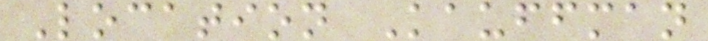Location Kauffman
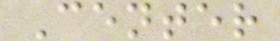Center
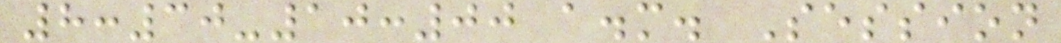8:30-10:00 a.m. Session
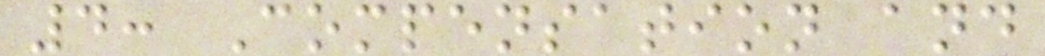4: Compensation and
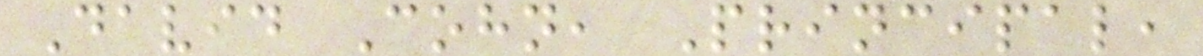David Cohn, Principal,
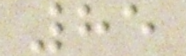85
